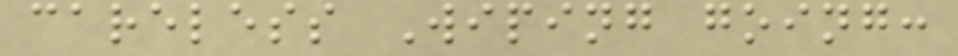careless Wiping going:
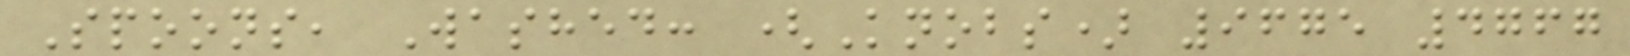Spoons, Washed: (Knobs) 9675 4767
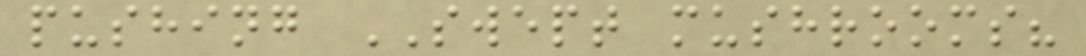pushing SWEPT mushrooms?
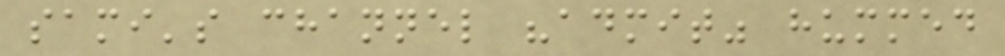sami's channel "admit" hummed
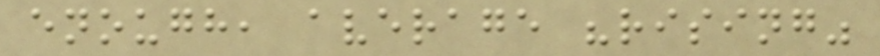enough, average "rising"
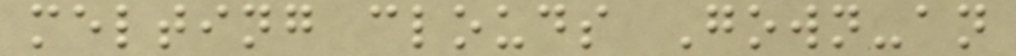melting clouds Gown-an
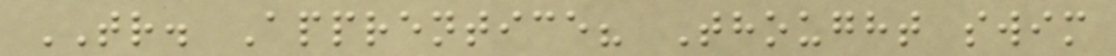TR. Apprentice? Thought swim
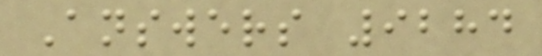Answers 9284
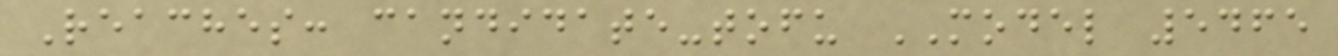Reaches: candidate-tofu MODEL 5465
